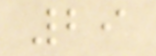29
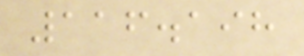116.198
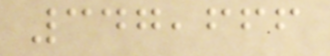347,666
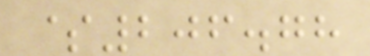$206.78
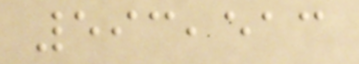593,513
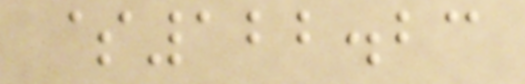$122.23
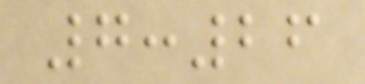7:26
